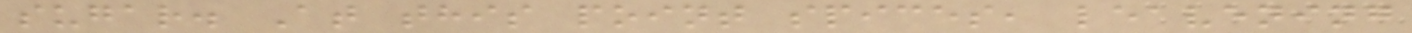sugar. At this point spices, leavening
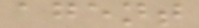agent
